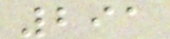291
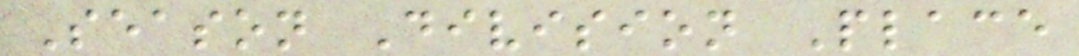Season Division Place
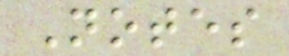Notes
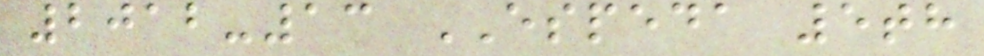2012-13 ESPEDA 5th
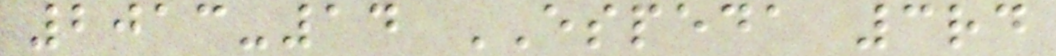2013-14 ESPEDA 3rd
